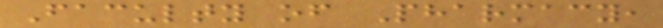Faculty of Pharmacy,
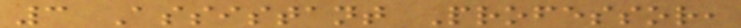3 Assistant Professor,
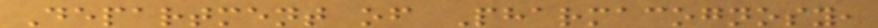Department of Pharmacognosy,
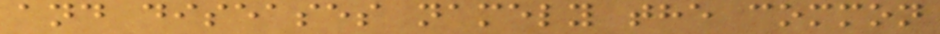and diseases namely the common
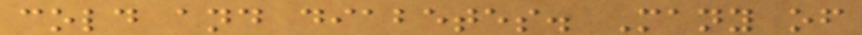cold and diabetes. Many of
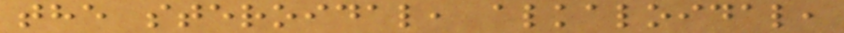the steroidal, alkaloidal,
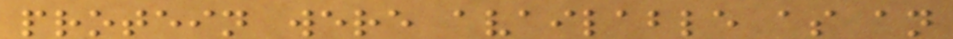protein were available as an
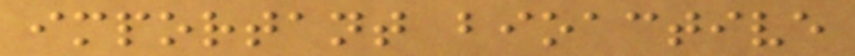important bioactive
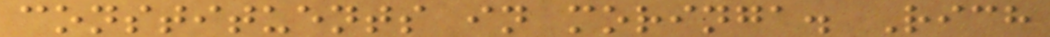constituents in moringa. Rich
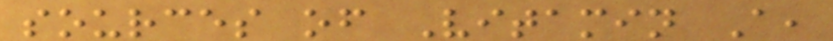sources of Vitamin A,
